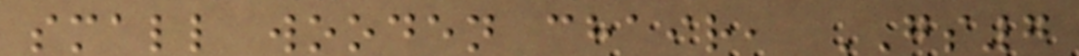small wooden chair, GS7
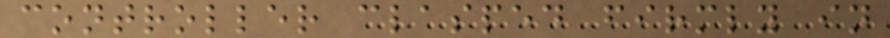controller clasped firmly in
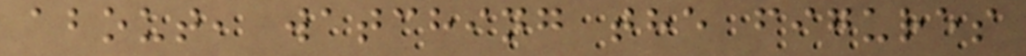about, watching the figures
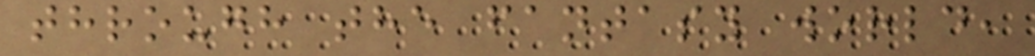through the fantasy world,
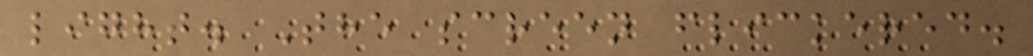light. The screen flickered.
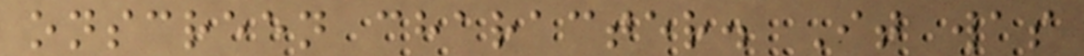onscreen character. It was
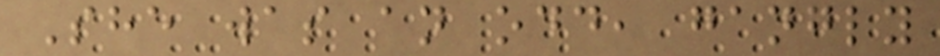She was an odd, gangly
